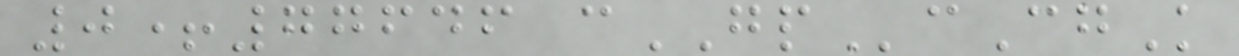0+77646 cGPcCgK
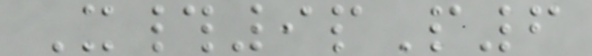X#9pP6
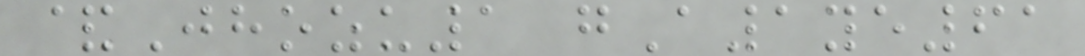&Jhozu1 gA1ye61
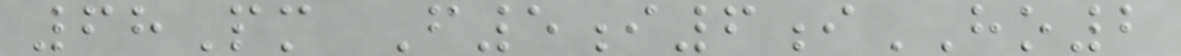68Pm F5i6iHO2
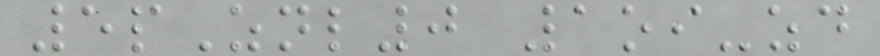5pZnl0 1oi-zd
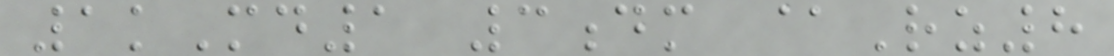1kMd1 3dm @Rz8
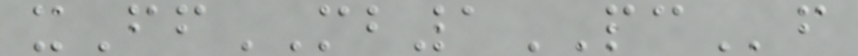xFfMB1PCf
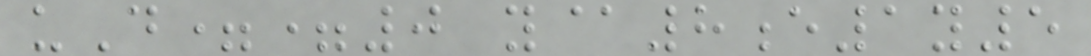uD==0 y@8e1y5
